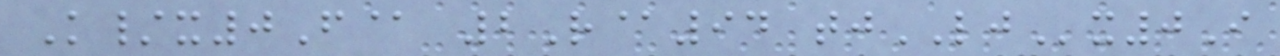K/x0F@ 2R@94 tjLJx0I
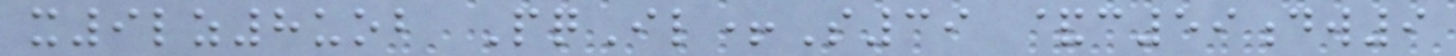x9lz8uob PqIl+S39 &c59dw9
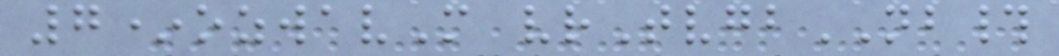7*ozwavM vrTvgbNB#
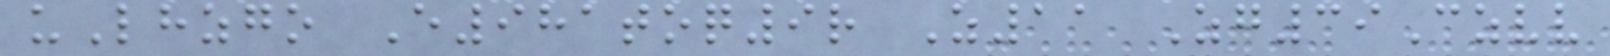uLhzgo E981toq9r Z11 Zg39Czvv
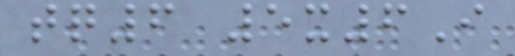tq6 5x6I
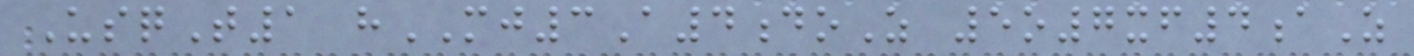UsqT1 hMJ3A4doZ 5o7xf4aZ
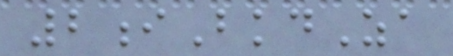2iBkdZa
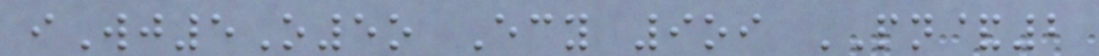iWj5O5o Ecy 9oi PN&2
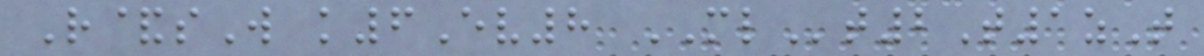R&sW k6Ev8 MLt2T1zT
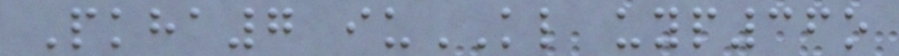Pkha7 iuKL uyp36o
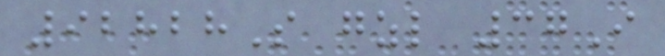92828S gzl 37I
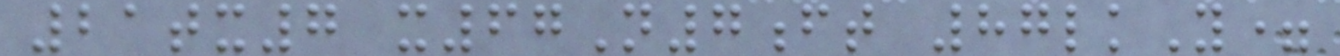21tx7 x67N7ft 87lkY=
